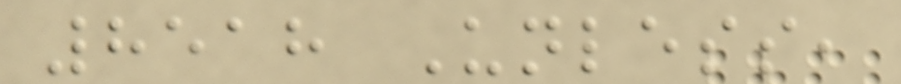8518 Unless,
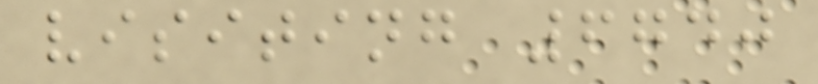visiting 6740
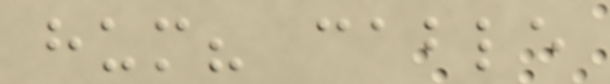hum? cable
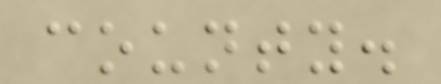county.
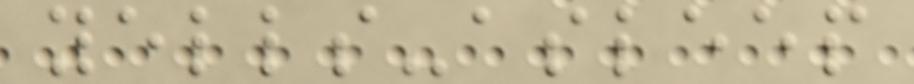yells-asleep
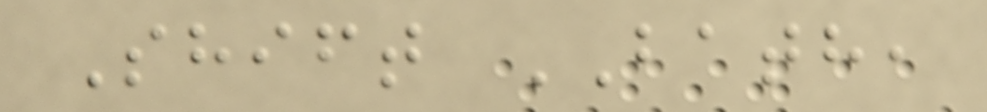Shift BATH,
